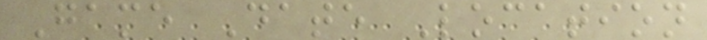Game Date Location
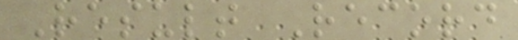Result Record
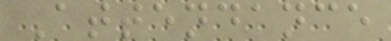Attendance
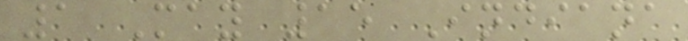1 May 15 Indiana
